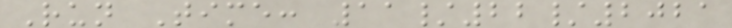Run Time: 11/22/2021
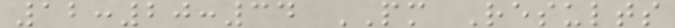12:20:34 PM Results
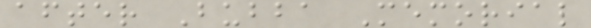after Bubba Memorial
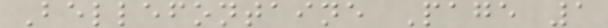Bellefontaine Page 1
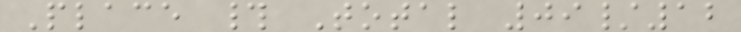Place # Total 09/12
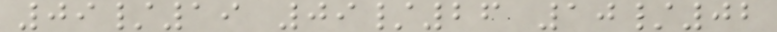09/19 09/26 10/02
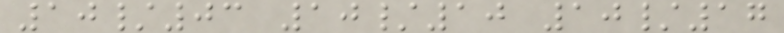10/03 10/10 10/17
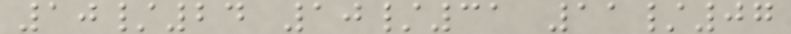10/24 10/31 11/07
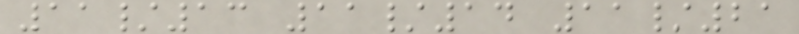11/13 11/14 11/21
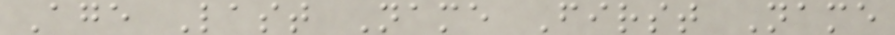Age Last Name First Name
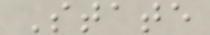State
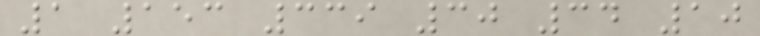1 153 339 30 34 10
